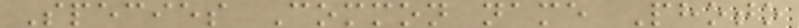Species Common name Photo
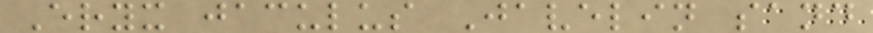Eryx jaculus Javelin sand
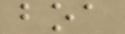boa
